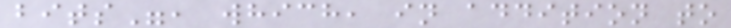bits", which, in addition to
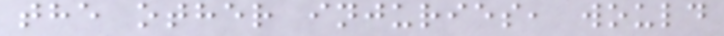the other injuries, would
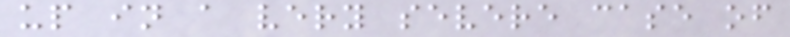up in a very severe case of
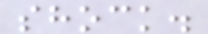shock.
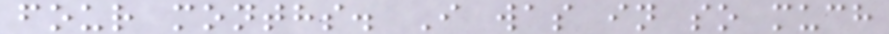four months. I was in so much
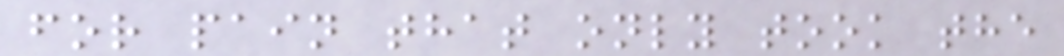for pain that only took the
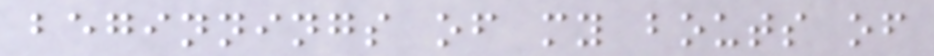beginnings of my bouts of
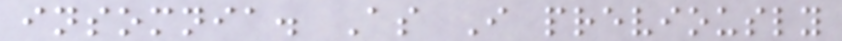insomnia. As I previously
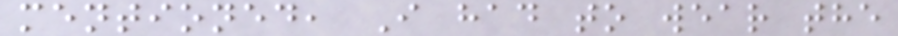mentioned, I had to wear the
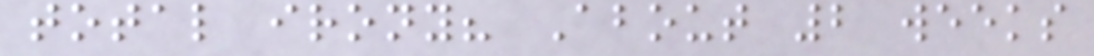total irony? About 2 weeks
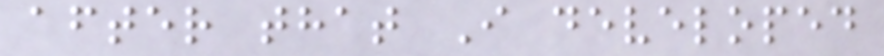after that I developed
